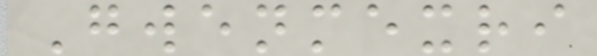Gwenmexri
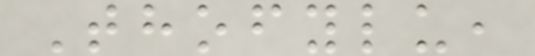Thofylu,
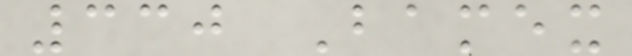330 Bamex
